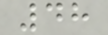48
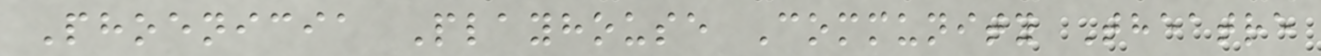Phoenicia Playhouse Community Theatre
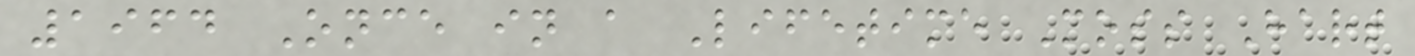1964 Once in a Lifetime Moss Hart
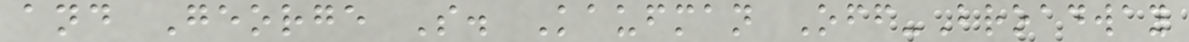and George S. Kaufman Off-Broadway
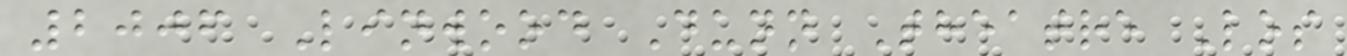2006 Linwood Dunn Theatre Los
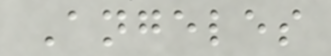Angeles
